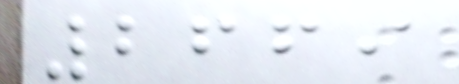2669
